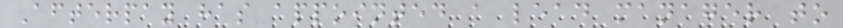Afterpay has appointed a lead manager to
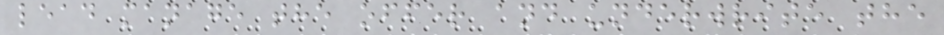lead manage the offer and underwrite the
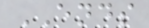ENDS
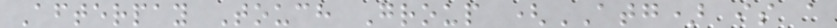Afterpay Touch Group (ATG) is a
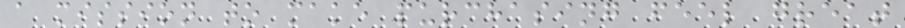a mission to make purchasing feel great
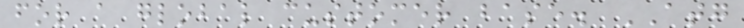for a global customer base. ATG
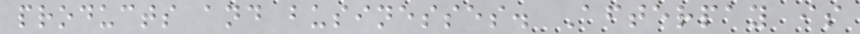products and businesses. Afterpay is
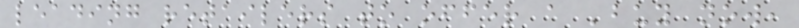leading retailers to offer a 'buy now,
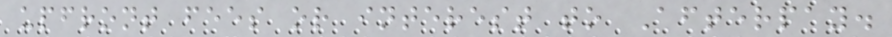upfront fees or interest to Afterpay.
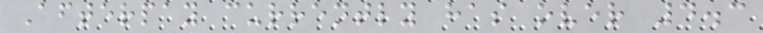Afterpay currently has over 4.3
